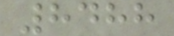8488
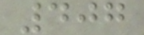407
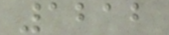1212
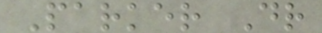Parker Dr
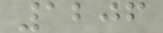1206
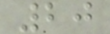20
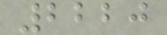2220
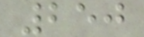250
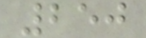250
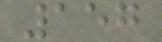157
